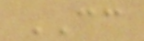CC
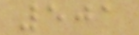501
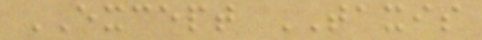EXCEPT TAXIS
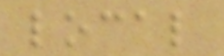local
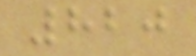820
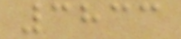3833
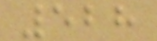528
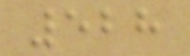528
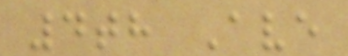4th Ave
